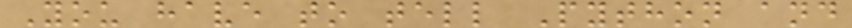You have to tell Python and
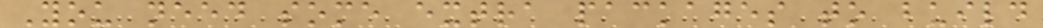You need some extra packages to build
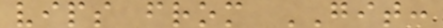vips from GIT:
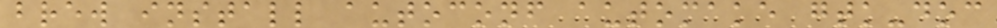brew install autoconf automake gtk-doc
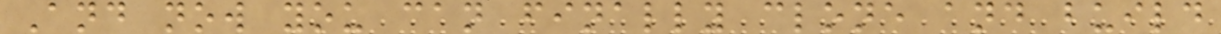And now you can finally clone and build
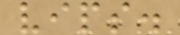vips.
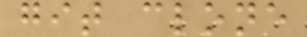git clone
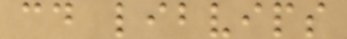cd libvips
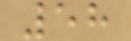58
